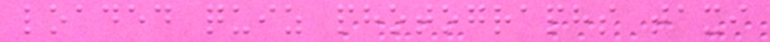loaded quiz photographs taxi
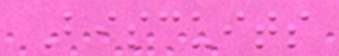Biscuits
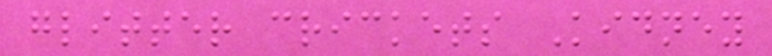glitter crickets Kidney
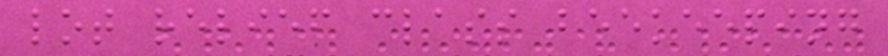lot relief class beekeeping
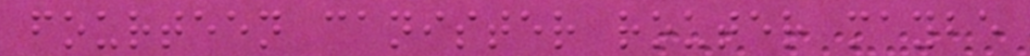fourteen canister router maybe
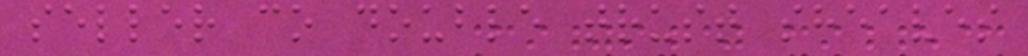seller co double trust sheaves
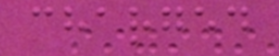charged
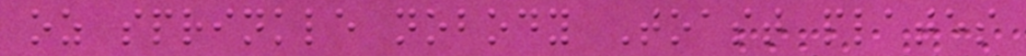oz sprinkle nobody Toast plates
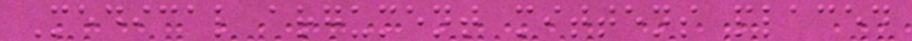Medical argument mittens placed
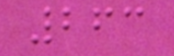263
